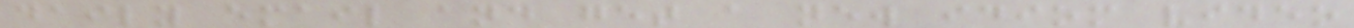daily email and get a new idiom video
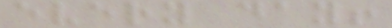every day!
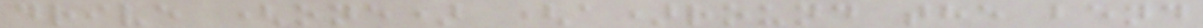drive (one) (a)round the bend
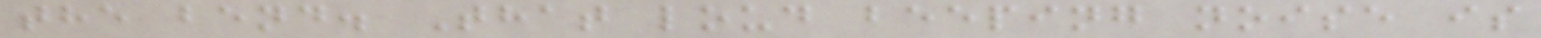the bend. That loud beeping noise is
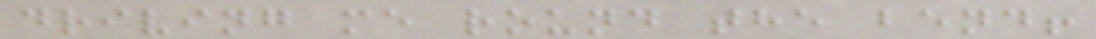driving me round the bend!
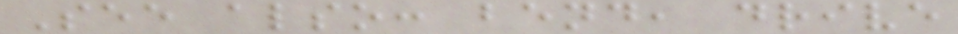See also: bend, drive
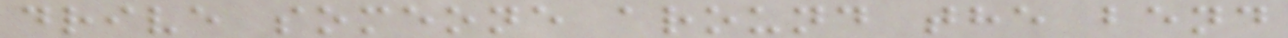drive someone around the bend
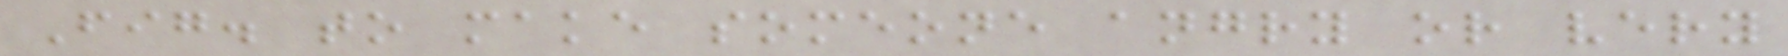Fig. to make someone angry or very
